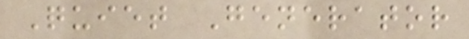Quiet Generator
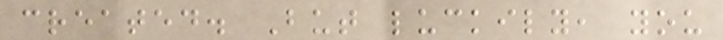created. But luckily, you
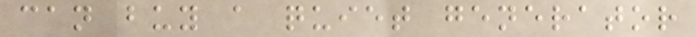can buy a quiet generator
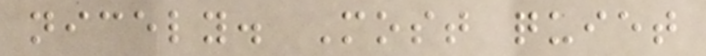nicely. Most quiet
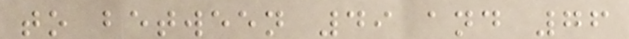to between 49 and 76
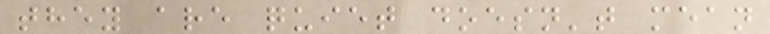they are quiet doesn't mean
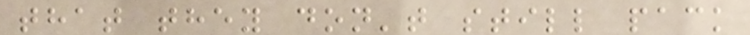that they don't still pack
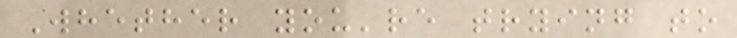Whether you're trying to
